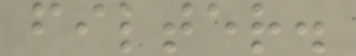filter.
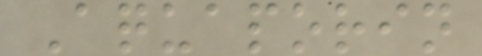Aquaporin
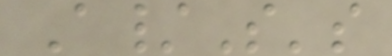A/S's
